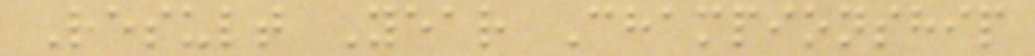Result Year Championship
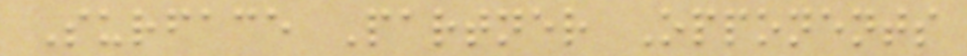Surface Partner Opponents
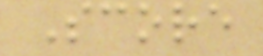Score
